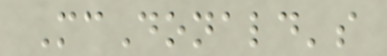McDonald's
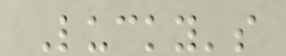Lucky's
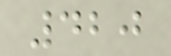420
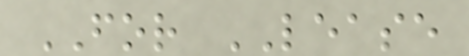FOR LEASE
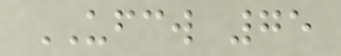UFCW 75
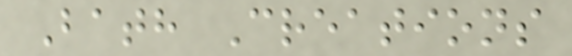Bath Creations
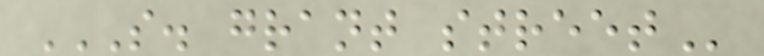S. GRANT STREET
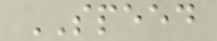SPEED
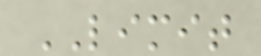LIMIT
